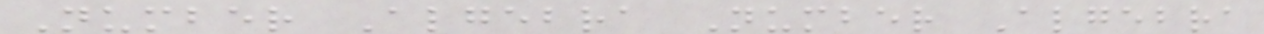Number Algebra Number Algebra
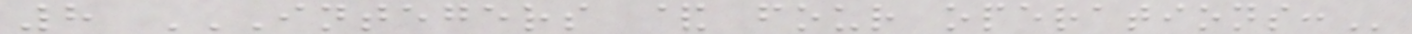8 INTEGERS & FOUR OPERATIONS:
